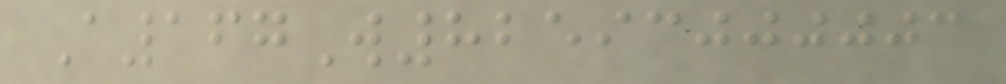A167W82593000003
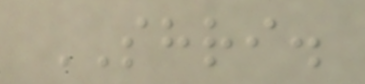SHRI.
